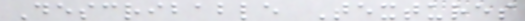Describable Textures
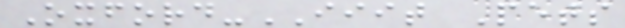Oxford-IIIT Pets
